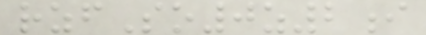rzfSo0z2i
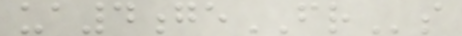ua4geFRs
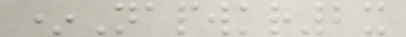*Napwkr2x
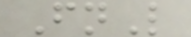FnL
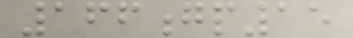166gp15
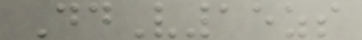DdV15zs
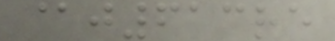@j613re
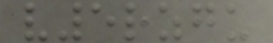v5rzgu
